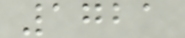1721
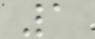1
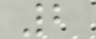2
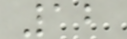12
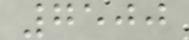7500
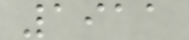1911
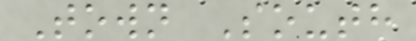Town South
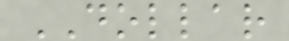DOLLAR
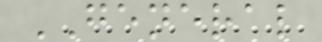GENERAL
